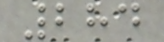284
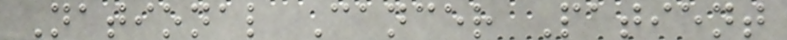National Cancer Patient
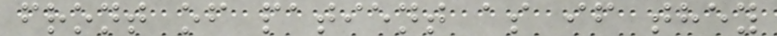front of patient as if they
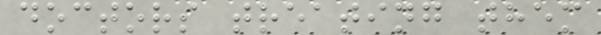doctors treating them
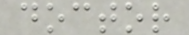doctor
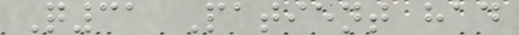Q31 Patient had
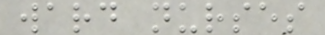ward nurses
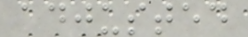adjusted
